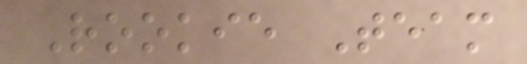Rookie Team
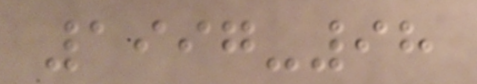1997-98
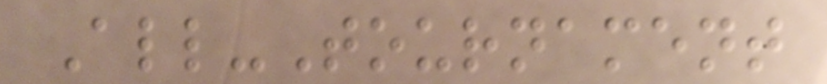All-Tournament
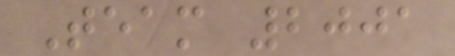Team 2001
